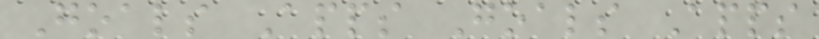Goals Apps Goals Apps
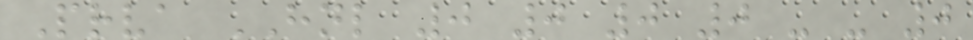Prva HNL 0 0 0 0 - - 0
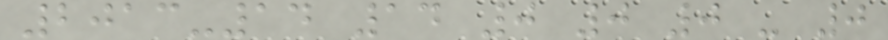2013-14 14 0 0 0 - 0
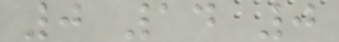0 14 0
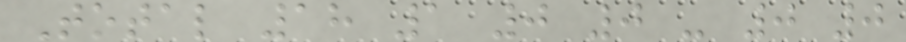Total 18 1 0 0 - 0 0
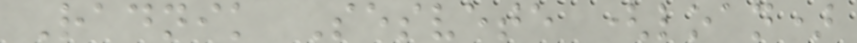Radnik Sesvete (loan)
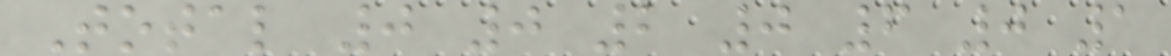Total 0 0 2 0 6 0 1
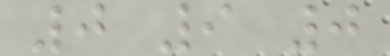0 9 0
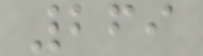269
